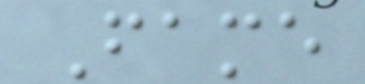Fame
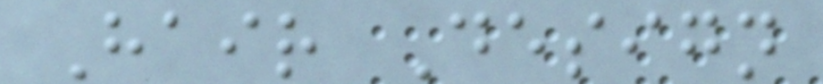Hair Design
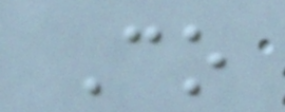Co
